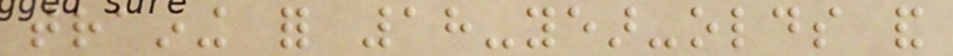training for 18-year-olds and
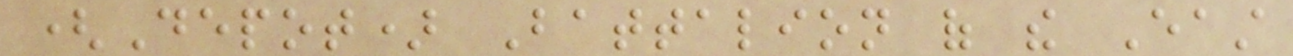(Depot) Battalion of the East
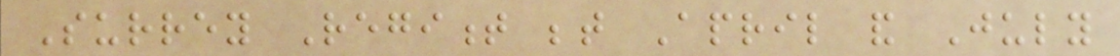Surrey Regiment between April and July
